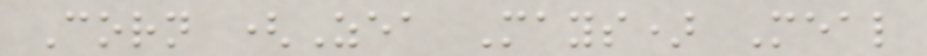Corn (Zea Mays) Meal
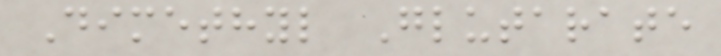Dimethyl Glutarate
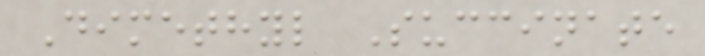Dimethyl Succinate
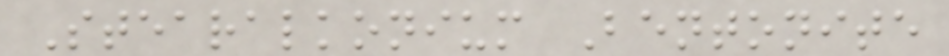Stearalkonium Bentonite
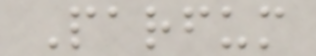Parfum
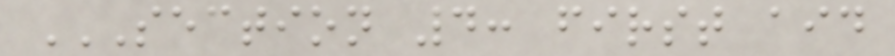SECTION 4: FIRST AID
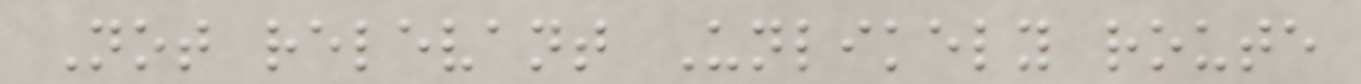Not relevant Unlikely route
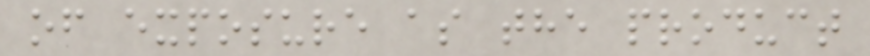of exposure as the product
